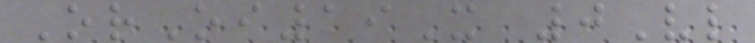OrOi19X 0Vl
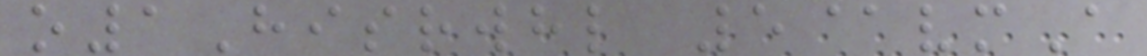o1Hisrwhl 5@vmA
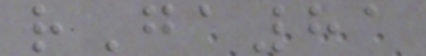rGa81
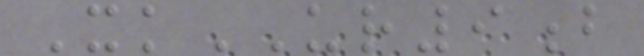XkUR9b
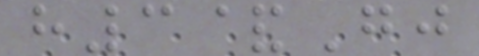h3&Gj
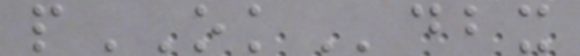pOKdbx
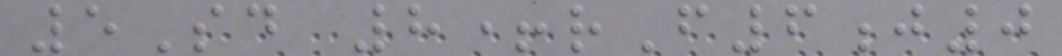5Sd 8+rF6j0
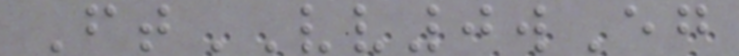FtVV0wEg
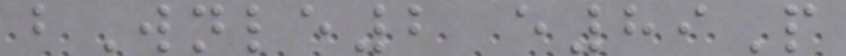bWnle2 e89P
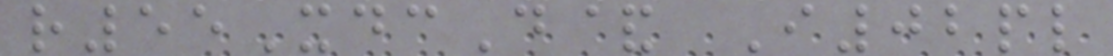r55XdcD& I02pl
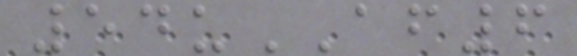54uAF6
